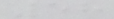58
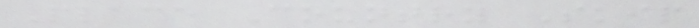Place Country Skip
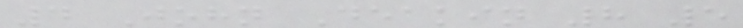4 John Deakin 8 5
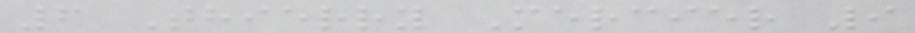6 Thierry Mercier 9
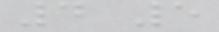4 5
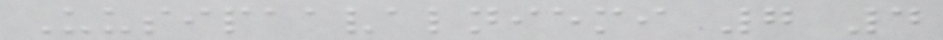Uusipaavalniemi 7 4
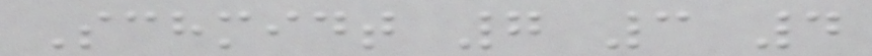Schmidt 7 3 4
